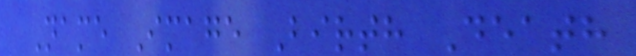Name Image Birth Death
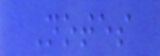Notes
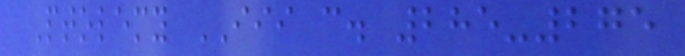Ptolemy III c. 285-275
